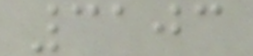3103
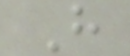H
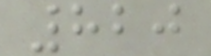820
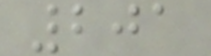201
